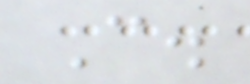C.
